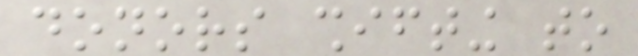donors shifting to
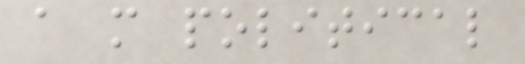a more political
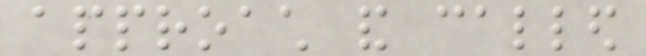approach and called
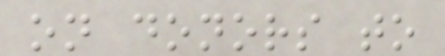on donors to
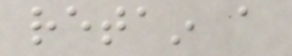retain a
